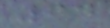64
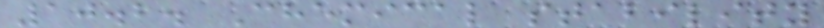10.2. Chemical stability
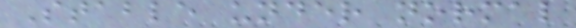Stable under normal
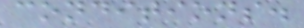conditions.
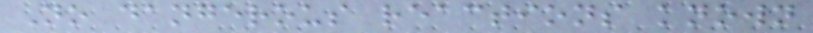No dangerous reactions known
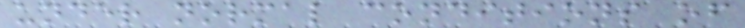under normal conditions of
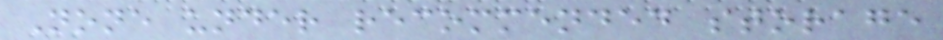None under recommended storage
